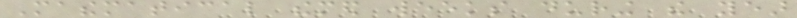Mathematical themed weeks during the year
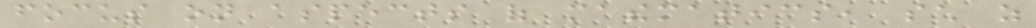focus on aspects of mathematics, such as
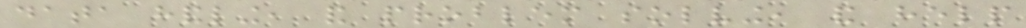data handling, and problem solving, and help
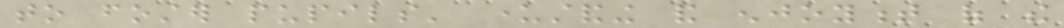to foster pupils' understanding and enjoyment of the
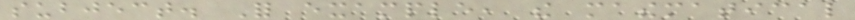subject. For example, the mathematical
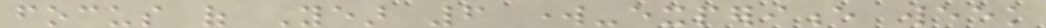focus of Year 6 work-experience week
